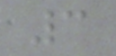3
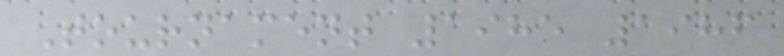Tournament 1985 1986
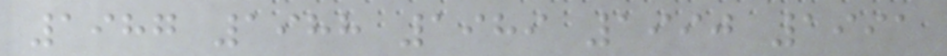1987 1988 1989 1990 1991
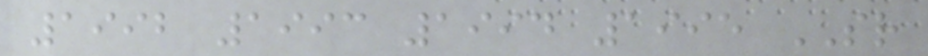1992 1993 1994 1995 SR
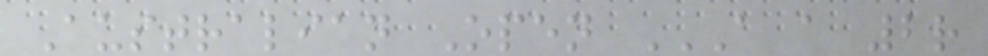Australian Open A A 2R
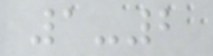1-2
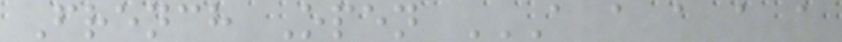French Open A A A A A
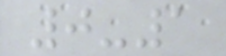0-1
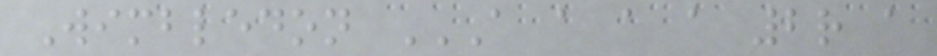Wimbledon A A A A 2R A
